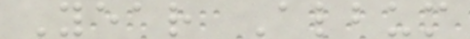Year Album
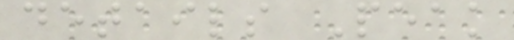details Peak
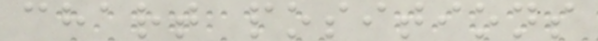chart positions
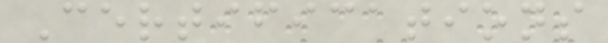Certifications
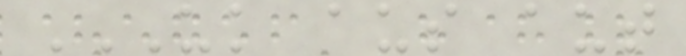UK AUS AUT
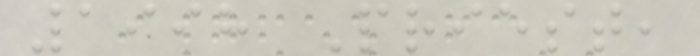1998 Priest,
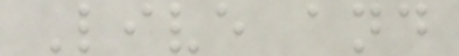Live and
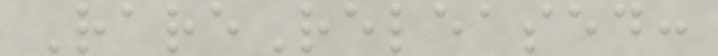RareReleased:
